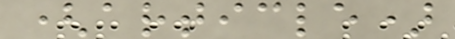(article)
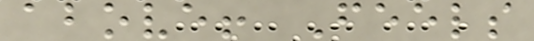above! Feels
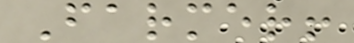Farmer!
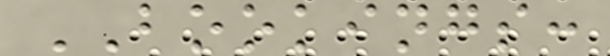BOOKINGS:
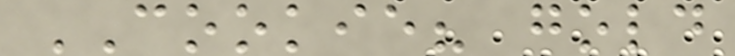COOKIE? gold
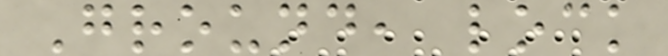Ground, lock
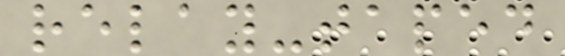relay-taped
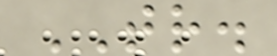TR.
